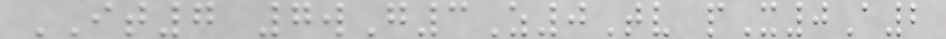IT7 7wG3Z0Tv pX0A2
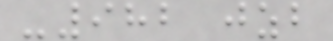-982 jzb
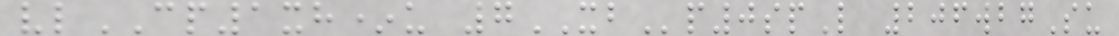vlCP1xh*u 7XBp0spL 206wbgSu
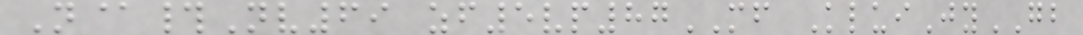N@#Nv69 zf5vp87MF KluiJyGB
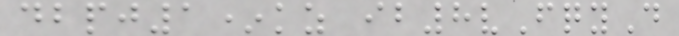dbpj1*kz ib8vFqyD
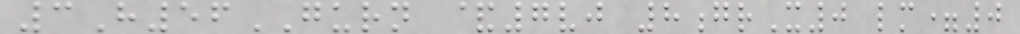3H56GURN &7vj 8grX0 lm=0
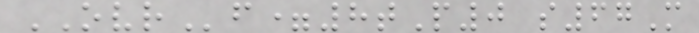OVRf=8tP0 s67M
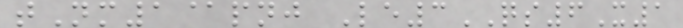tNm1@pnj Le3QS6X1
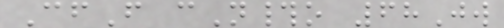CfF cN#o 68Jw
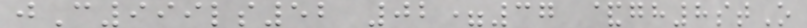jC999ls52 02=37 &gh8stO
